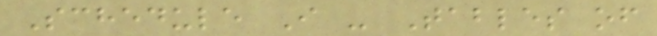Schedule I - Tables of
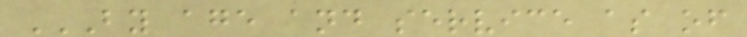BY AGE AND SERVICE AS OF
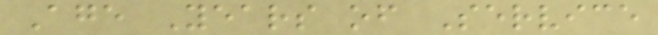Age Years of Service
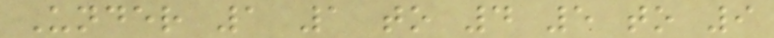Under 1 1 to 4 5 to 9
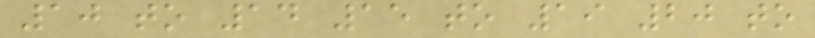10 to 14 15 to 19 20 to
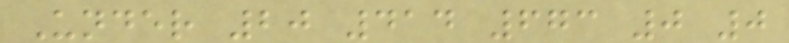Under 20 414 673 0 0
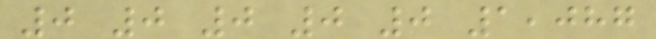0 0 0 0 0 1,087
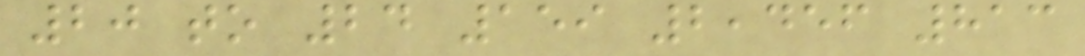20 to 24 159 2,456 813
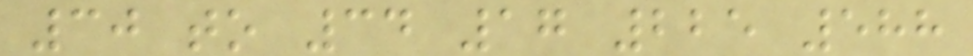30 to 34 17 225 588
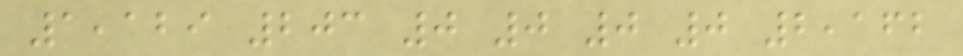1,129 203 0 0 0 0 2,162
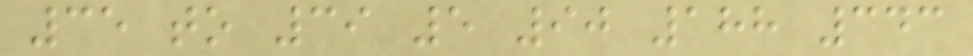35 to 39 5 90 188 343
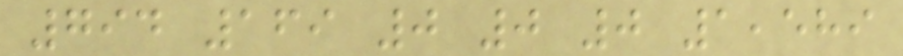794 169 0 0 0 1,589
